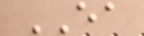EA
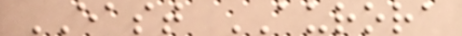EAST AURORA
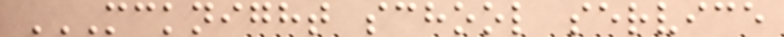MCKNIGHT SCHOOL SERVICE
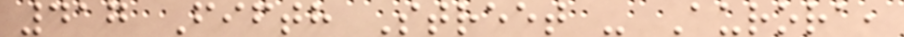417 Fifth Street - Aurora,
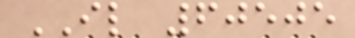IL 60505
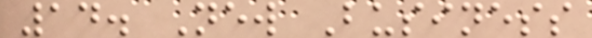14. New Business
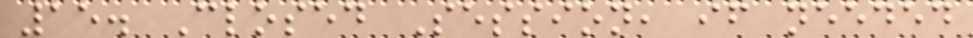15. Closed Session, if needed
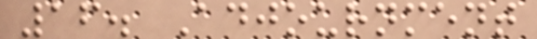16. Adjournment
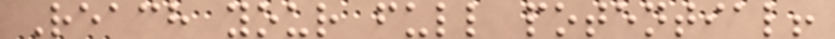Reach your full potential!
